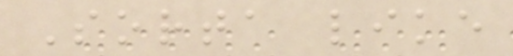Sorta like
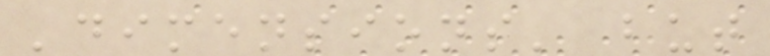'dimensions' but
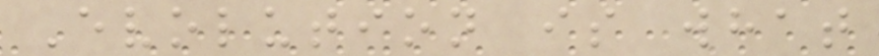Evolution is what
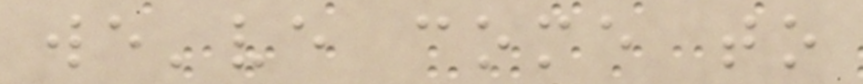we've come to
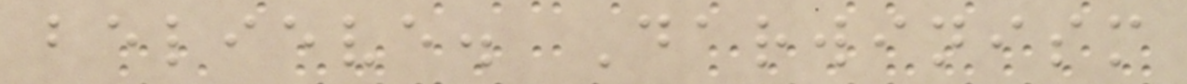believe. Darwinism
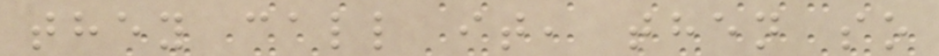they call it, then so
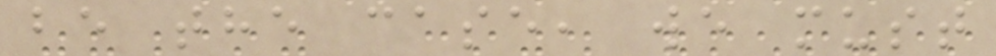be the case, we must
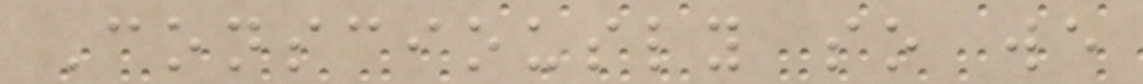Consciously so we
